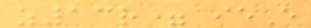z13r= ieE
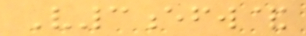V3efw&
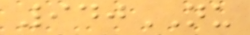940NU
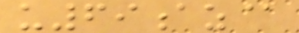u69az@
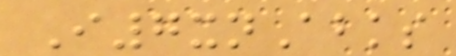I7xnAbks
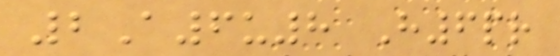2A6u8 H6pr
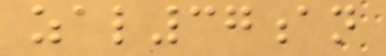zal37an
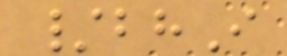/bhI
